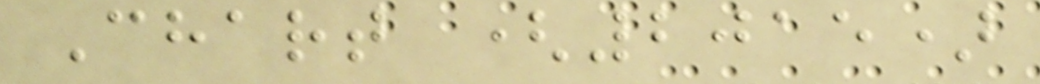Chart (2015)
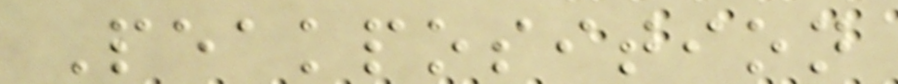Peakposition
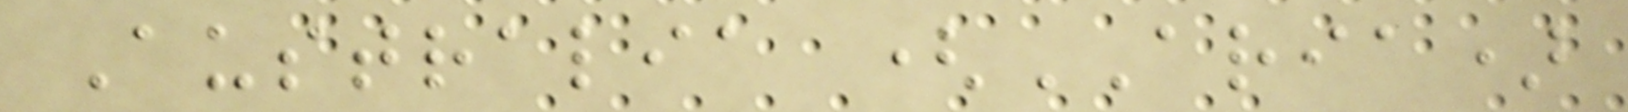Australia (ARIA)
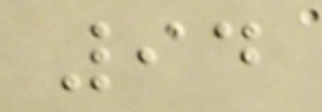94
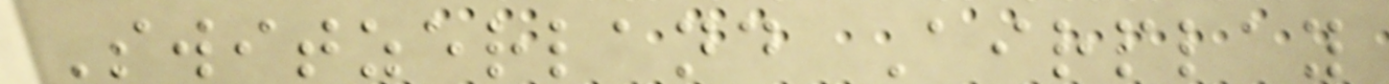Switzerland Airplay
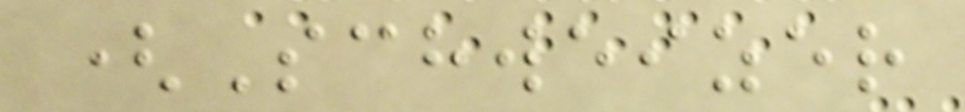(Schweizer
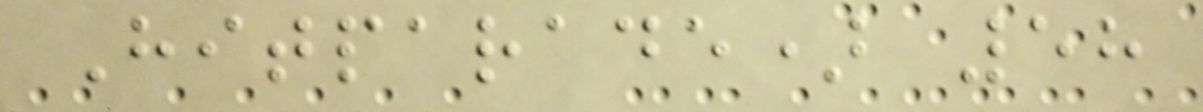Hitparade) 58
